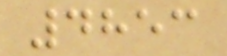4853
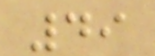49
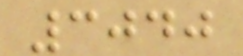3040
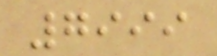7999
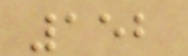152
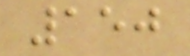150
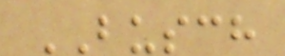BUSCH
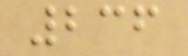236
